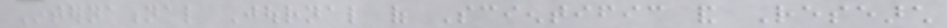International Journal of Scientific and Research
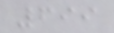699
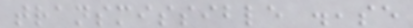transmissible disease
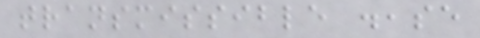transmissible disease
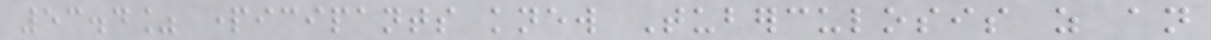53.4% participants knew Tuberculosis as an
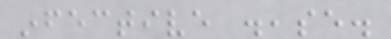infective disease.
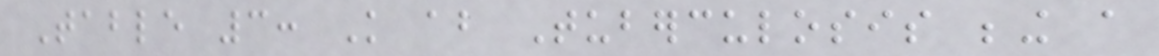Table 3: Knowledge about Tuberculosis being a
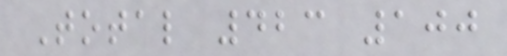Total 423 100
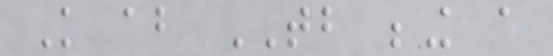Knowledge about TB being a
